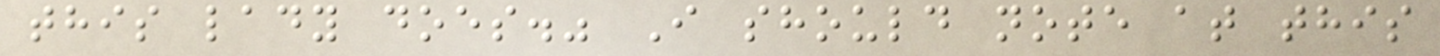this lady does." I should note at this
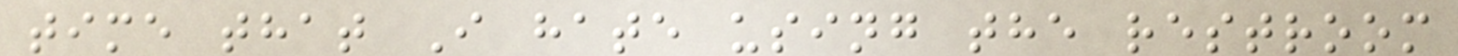time that I hate using the restroom
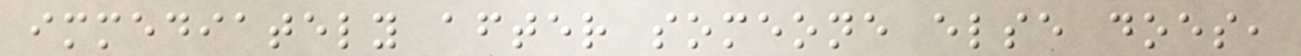immediately after someone else does,
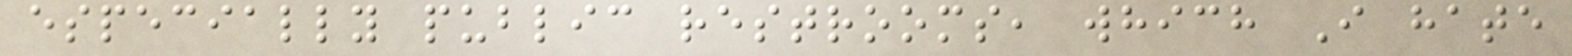especially public restrooms, which I hate
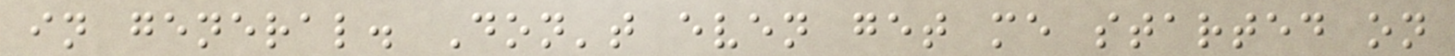in general. Don't even get me started on
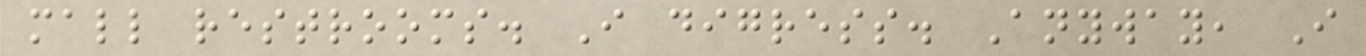mall restrooms. I digress. Anyway, I
